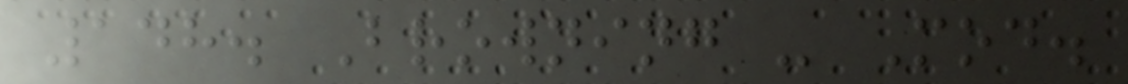148. Browning - Mod.
